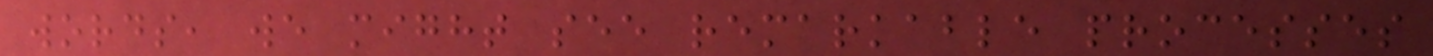words, we might see remarkable processes
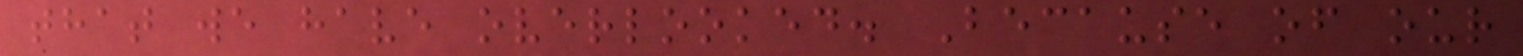that we have overlooked. Because of our
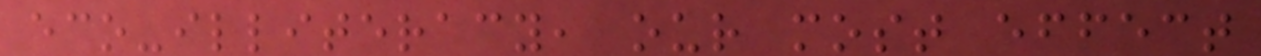eco-illiteracy, our most effect
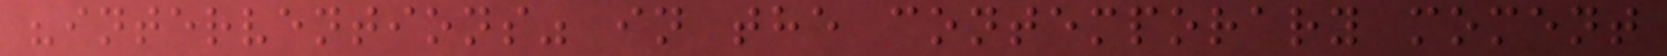"interventions" in the contemporary moment
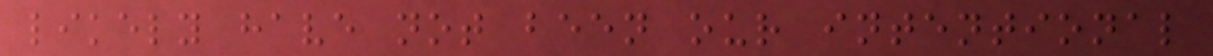likely have not been our intentional
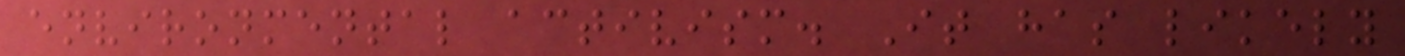environmental activism. It has likely
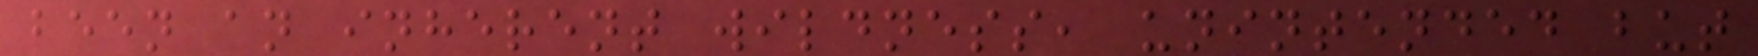been an inherent wildness, unintended but
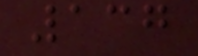137
